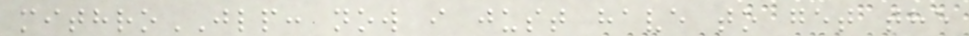mithroJLP: now i just have to get the
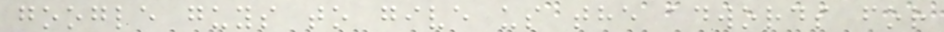google guys to give us the adwords for
